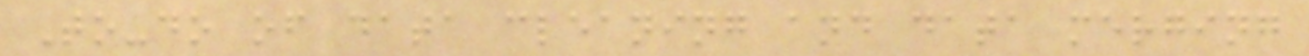To-do of data cleaning and data merging
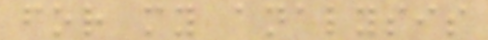for my analysis
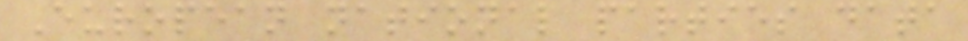European national parties data
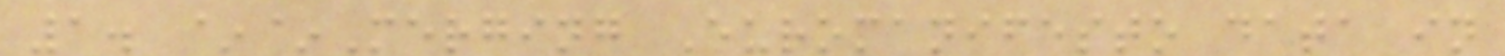1. ~~Merging Euromanifesto data in
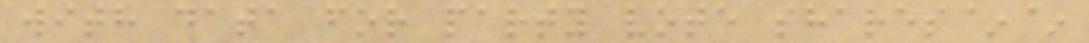with data for party vote shares~~
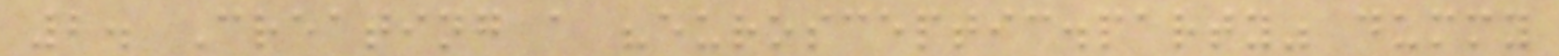2. Creating a "eurosceptic.party" dummy
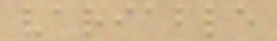variable
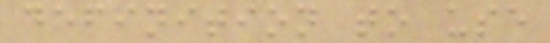definition to use
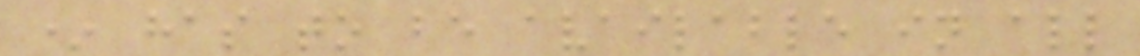* has to be available in all
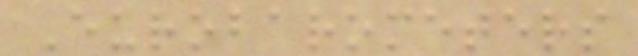Eurobarometers
